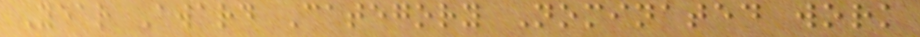Year Award Category Nominated work
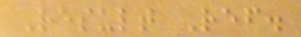Result Ref.
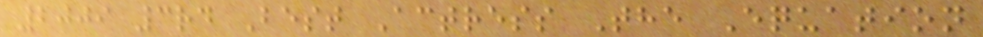2009 3rd Best Actress The Equation
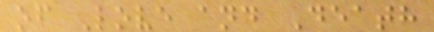of Love and Death
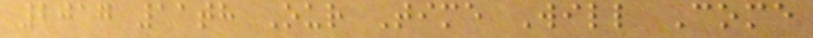2017 11th Our Time Will Come
